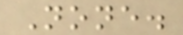None.
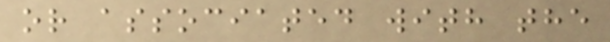or associated with the
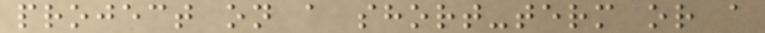project on a short-term or a
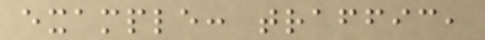example: traffic,
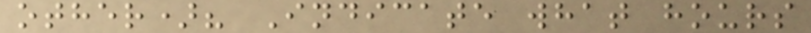other)? Indicate what hours
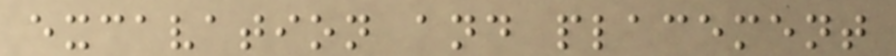excavation and placement
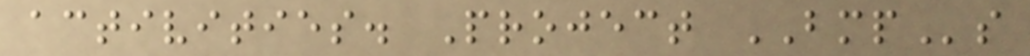activities. Project BMPs
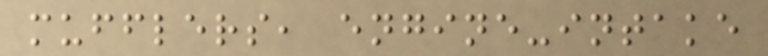mufflers, engine-intake
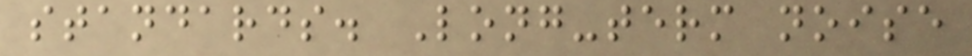standards. Long-term noise
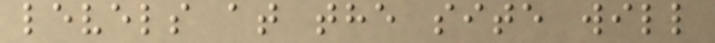levels at the site will
